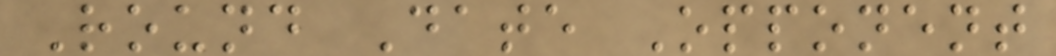Round Date Opponent
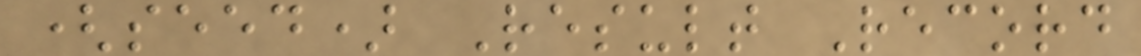(seed) Result Record
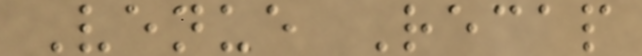Venue Recap
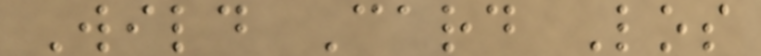Wild Card Los
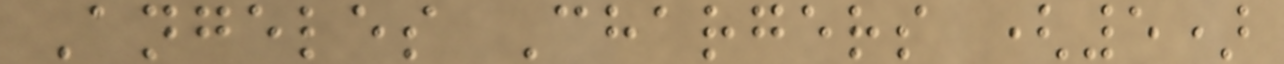Angeles Chargers (5)
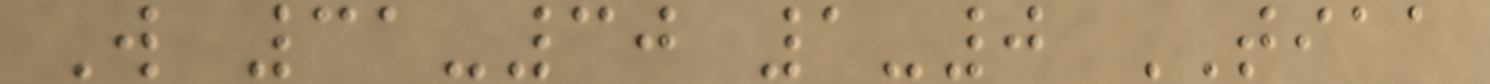W 31-30 1-0 TIAA
